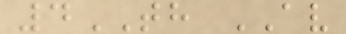4TH AV
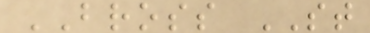BROSS ST
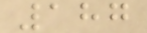187
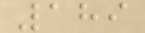189
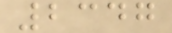2347
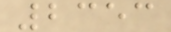2353
